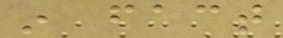in fact
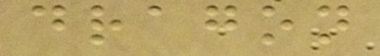dragon
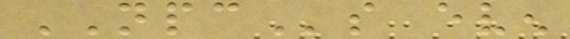NPCs even
